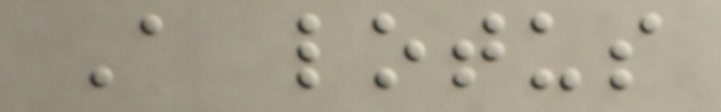A lotus
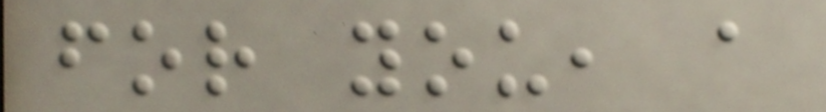for you, a
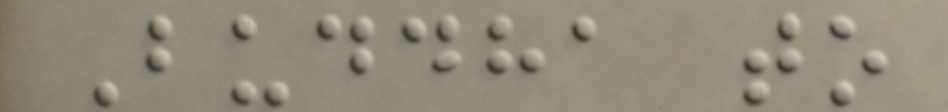Buddha to
